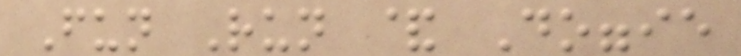Fun Run & Doggie
